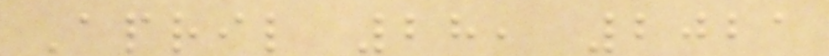April 28, 2021
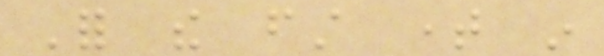For the first time in
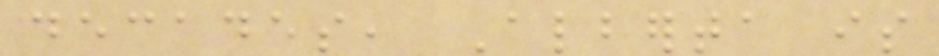decades, Alberta is
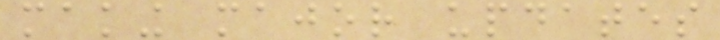making major updates
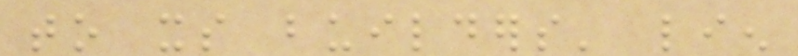to its builders' lien
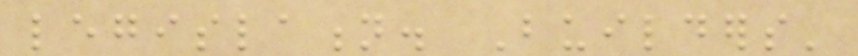legislation. Builders'
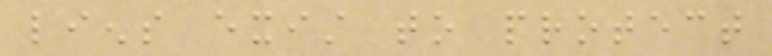liens exist to protect
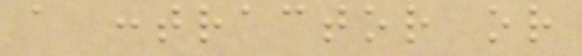a contractor or
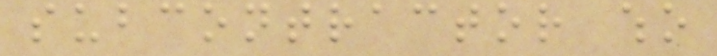subcontractor who
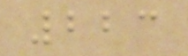223
